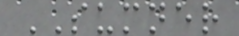SUMNER
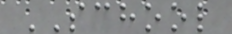SCHOOL
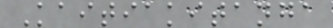Kaitiakitanga
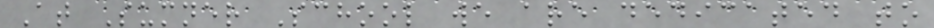At Sumner School we are dedicated to
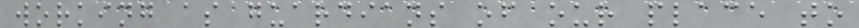working as guardians of our place to
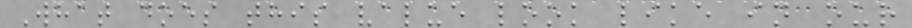What does this value look like in our
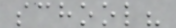school?
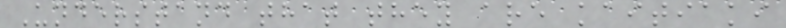Understand that they are kaitiaki
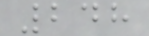248
